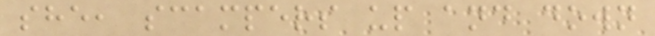she, scampers up and down
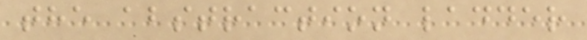the abstraction ladder
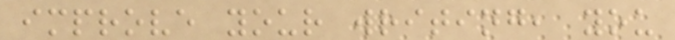improve your writing, you
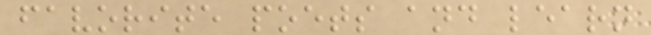favorite poets and learn
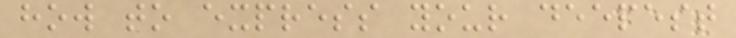how to express your deepest
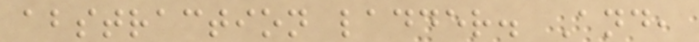abstraction ladder. And,
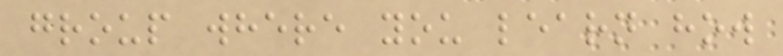group where you learn how
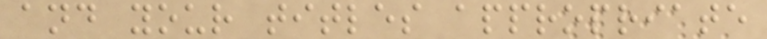and your titles appropriate
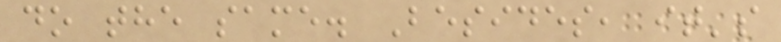do the same. Besides, it's
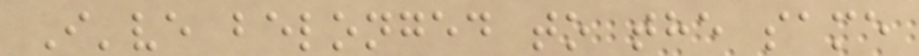I've belonged to the same
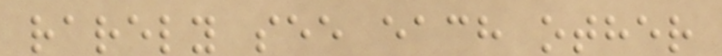rarely see each other
